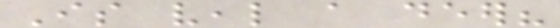Is veal a deer?
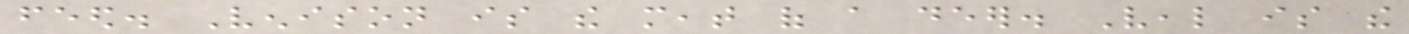feed. Venison is the meat of a deer. Veal is the
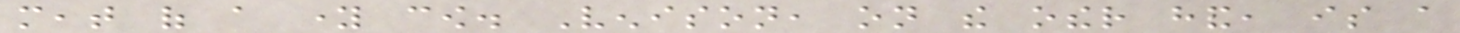meat of a young cow. Venison, on the other hand, is a
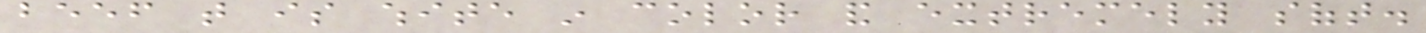beef that is white in color and extremely soft.
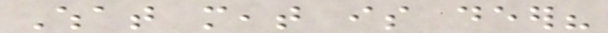What meat is deer?
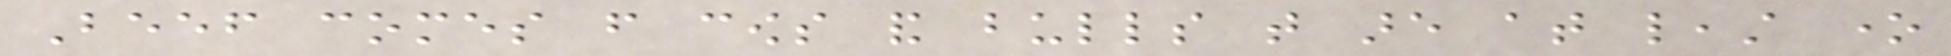Beef comes from cows and bulls that are at least one
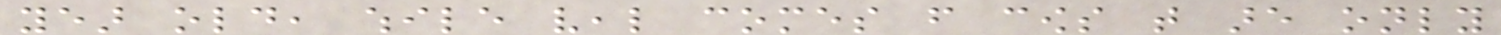year old, while veal comes from cows that are only
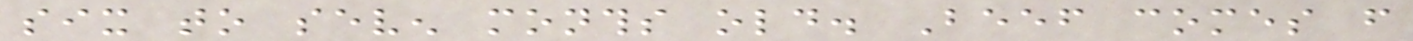six to seven months old. Beef comes from
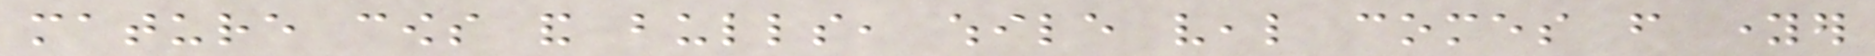mature cows and bulls, while veal comes from younger
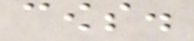cows.
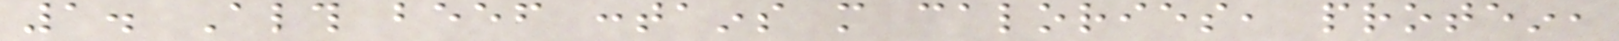1. Although beef contains more calories, protein,
